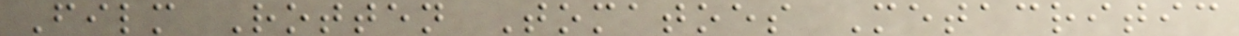Film Rotten Tomatoes Metacritic
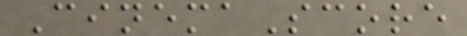CinemaScore
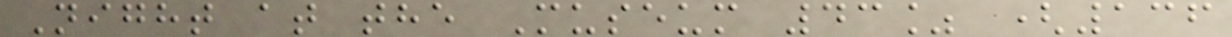Night at the Museum 43% (136
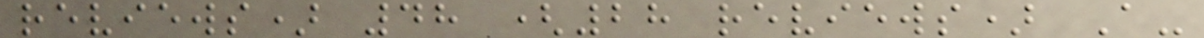reviews) 48 (28 reviews) A-
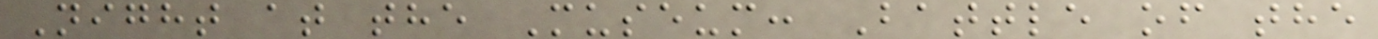Night at the Museum: Battle of the
